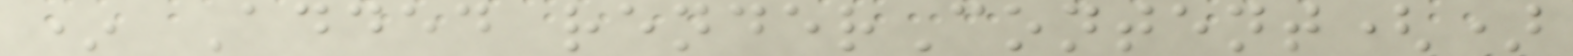* Added renderContent()
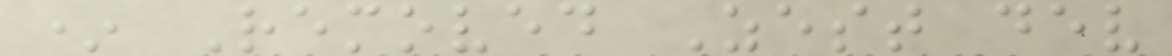* Removed Zest dev
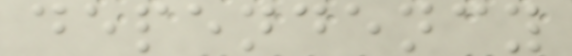dependency
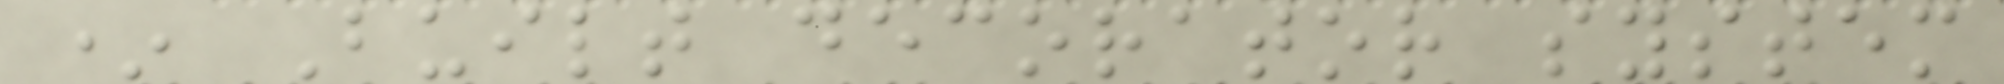* Built decorator system
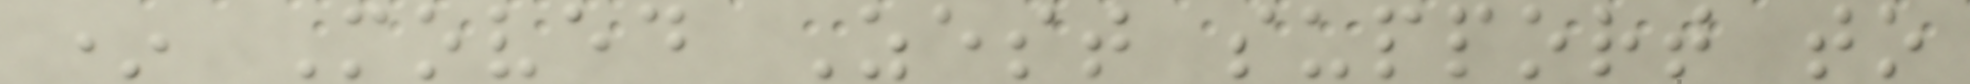* Moved Zest support to
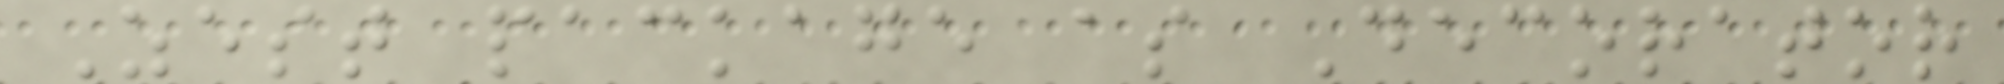Zest package as Decorator
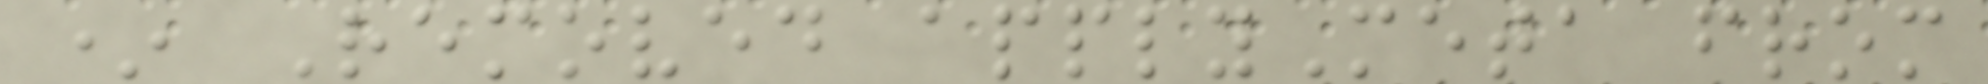* Removed applyMeta from
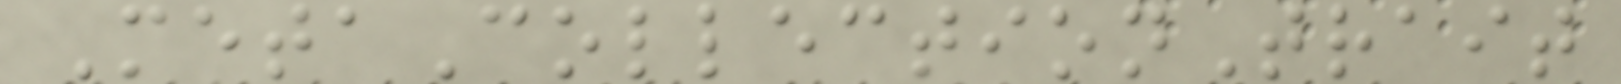MetaCollectionTrait
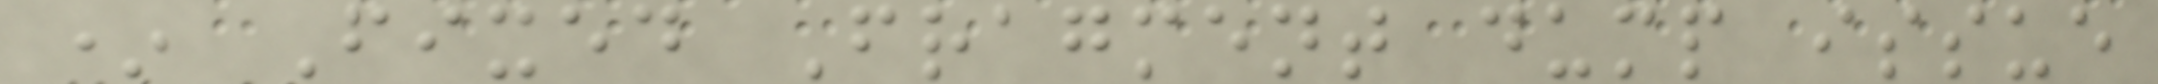* Fixed Fragment dump issue
